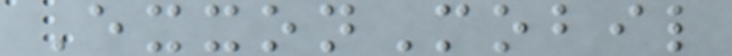ExxonMobil
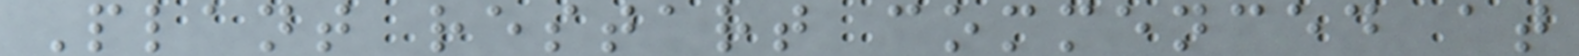Plant restart commenced at
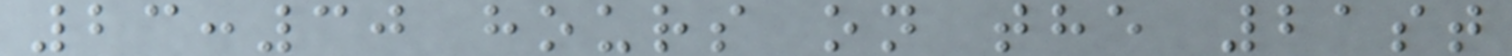23:30 hours on the 21st
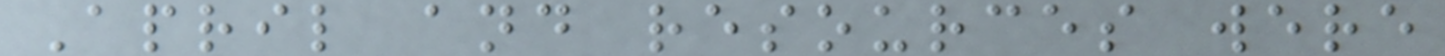April and resources were
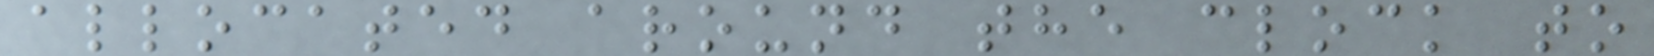allocated around the clock to
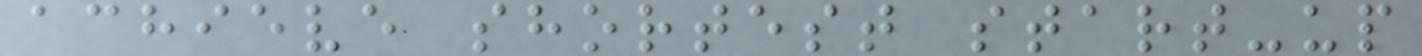achieve shortest start-up
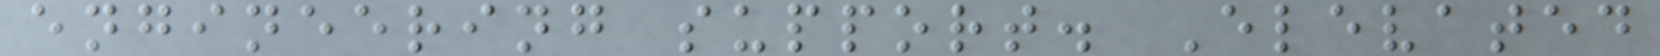engineering support. Elevated
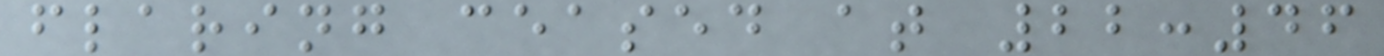flaring ceased at 22:46
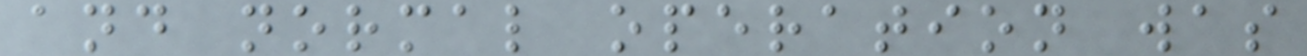and normal operation was
